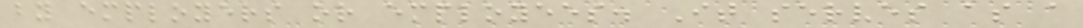by employers or employees. It serves as a
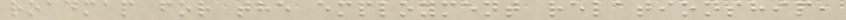roadmap for the employment relationship,
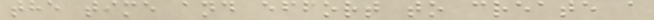the time and effort to create a
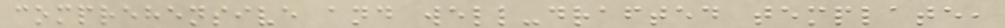comprehensive and well-drafted template,
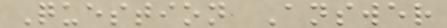Question Answer
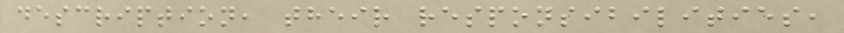description, their responsibilities,
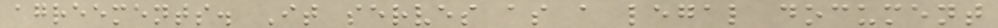agreements. It serves as a legal document
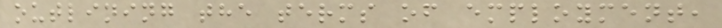outlining the terms of employment,
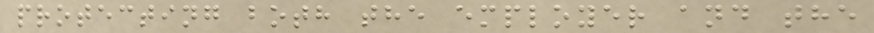protecting both the employer and the
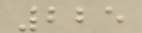225
